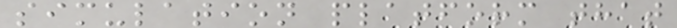simulation platform that
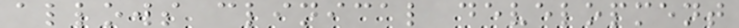allows clinical development
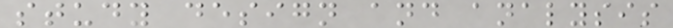study design and analysis
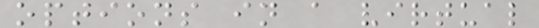options in a virtual
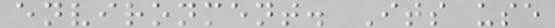environment. Its use
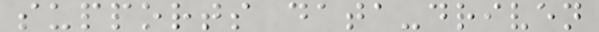supports data-driven
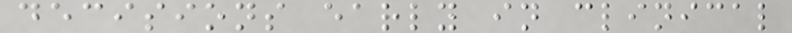decisions early in clinical
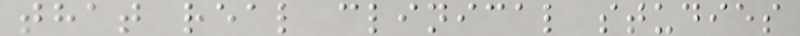that real clinical studies
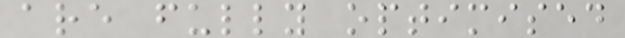are fully optimised
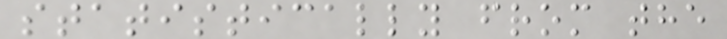statistically from the
